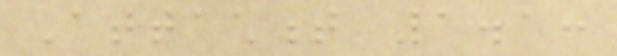Attachment 1.1:
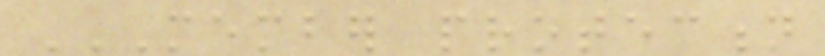MEMBER PROTECTION
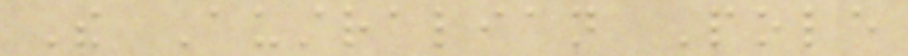The Australian Pole
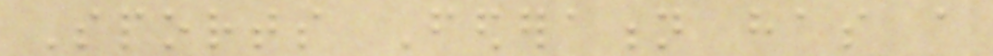Sports Federation has a
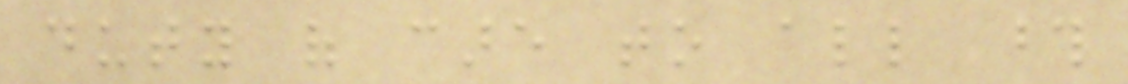duty of care to all those
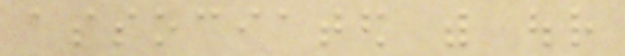associated with our
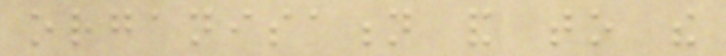organisation and to the
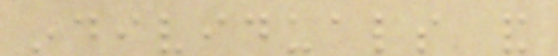individuals and
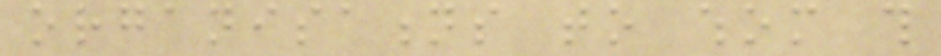organisations to whom this
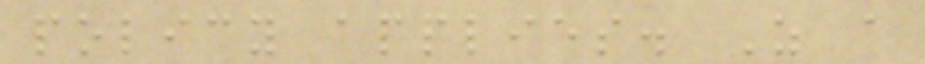policy applies. As a
